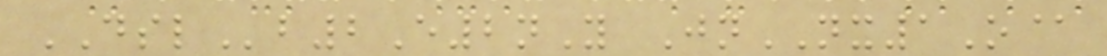DSLb2E2nY JnNX1O@
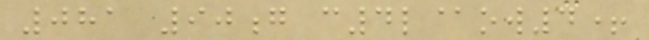081 90g c4l@ow4+
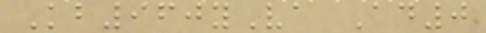Kb960yVa Ad0
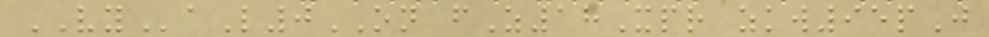VYaL0ON fZ18Xpr zkw95pJ
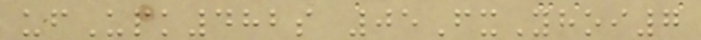ufUpk482s 05FxYhoi7
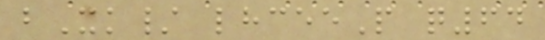bXk/ lhceeP q64
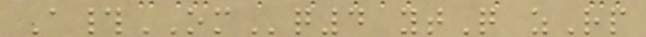A#OMq4 ytQ zRp
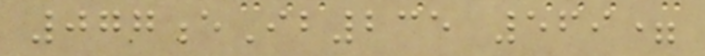077eIb235 569=
